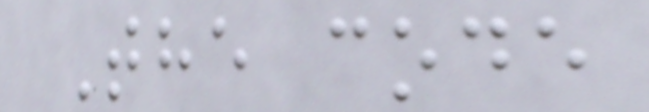The code
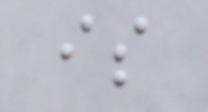is
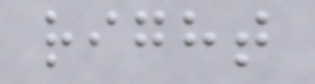right
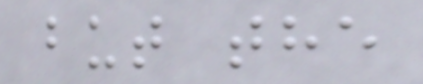but the
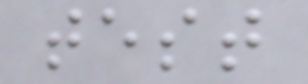test
